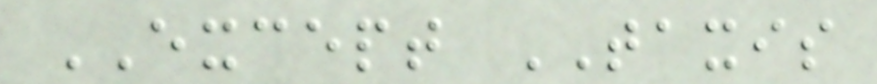EXCEPT TAXIS
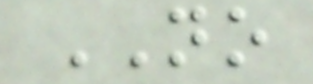NO
